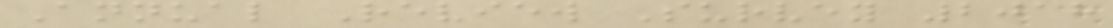Annual Review Survey 2018
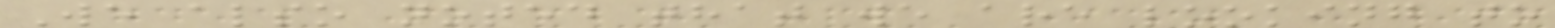We also noted that we are looking to
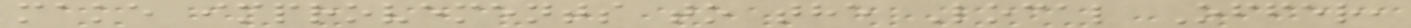make improvements to the Local Offer,
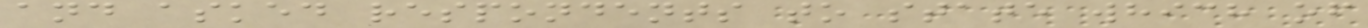and asked respondents to state which of
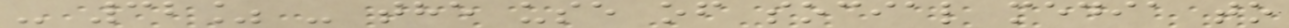- 32% - the use of social media to
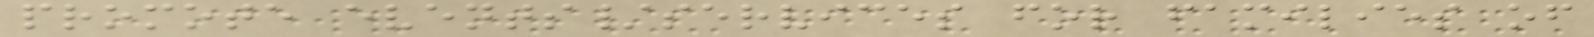promote events/services for families of
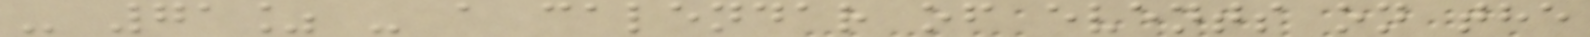- 71% - a calendar of events on the
